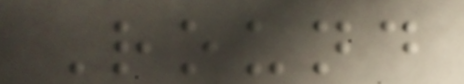Round
